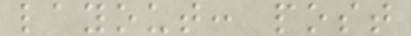layout: post
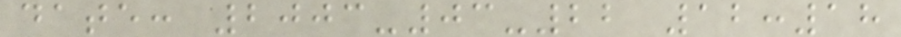date: 2003-03-22 12:18
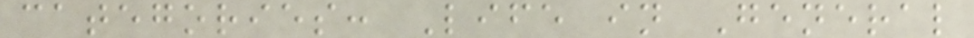categories: Life in General
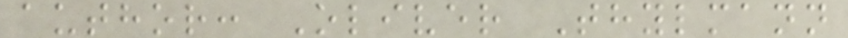author: Oliver Thylmann
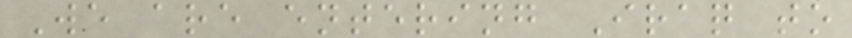We are entering Iraq to
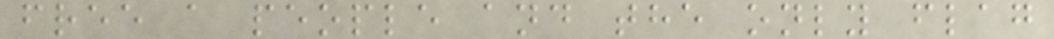free a people and the only flag
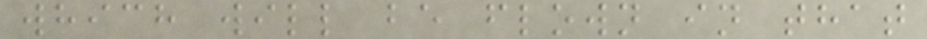which will be flown in that
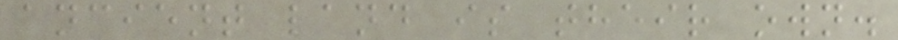ancient land is their own.
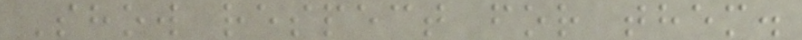Show respect for them.
